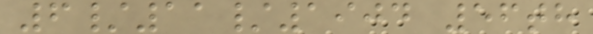6/11/1904 56th
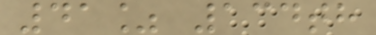41% 134th
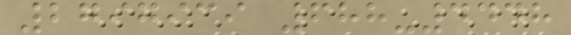2797939 688-4448
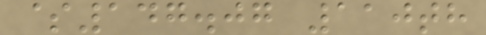$147.07 110th
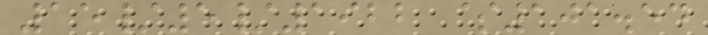15/5/1922 $101.54
